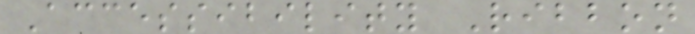Accessibility Ribbon
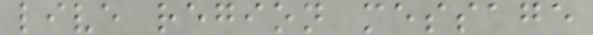live region message
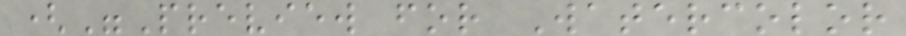("Preview for Watercolor
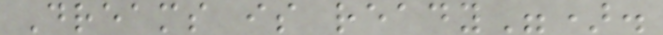Dreams is ready").
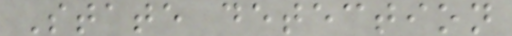State detection
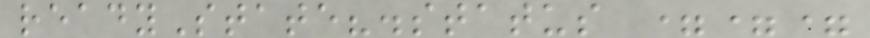readyState?.status ===
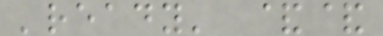'ready' &&
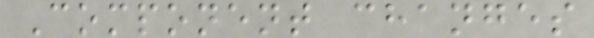Component changes
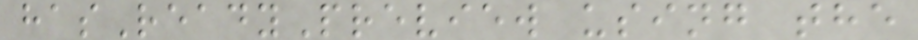hasReadyPreview using the
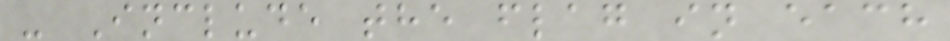- Include the flag in each
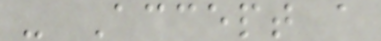- Accept a
